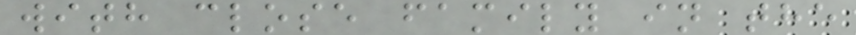with close family in the
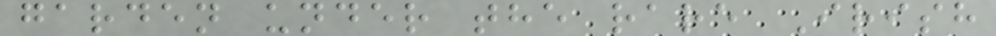garden under the rare Irish
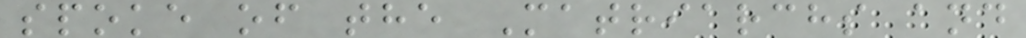spoke of the Matriarchs and
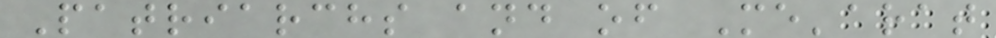Patriarchs and of Me'arat
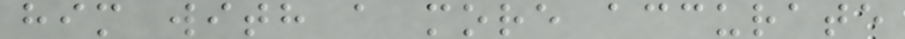him with a more accurate
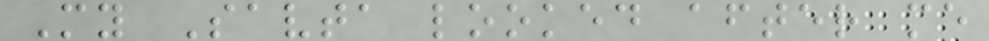My Savta looked after me
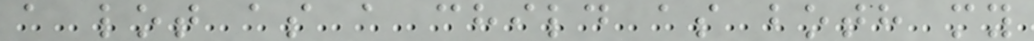a lot as a child as both my
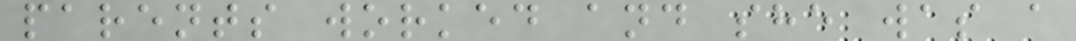parents worked and she was a
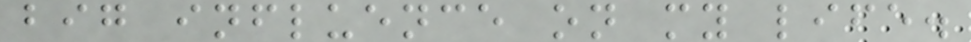big influence on my life.
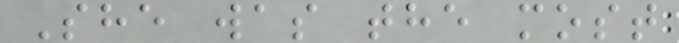She was the most
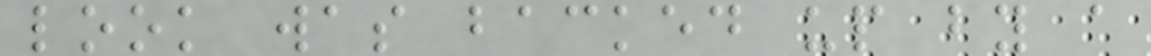look was backed up by a
